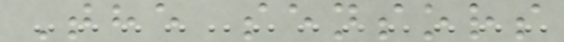The sensors
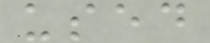used
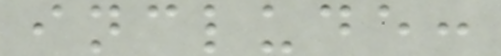include:
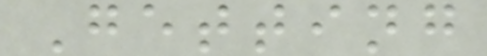Getting
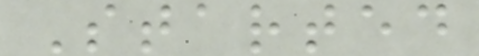Started
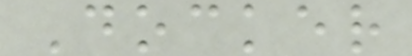Docker
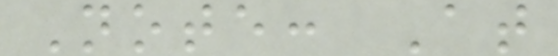Note: At
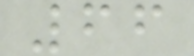66
